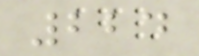224
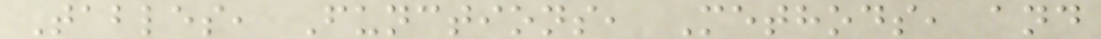Tables, Functions, Methods, and
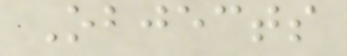Objects
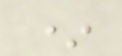*
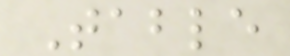Table
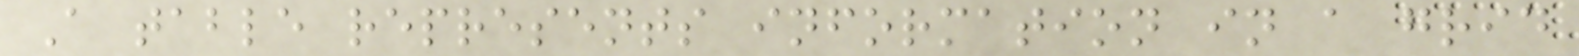A table represents information in a grid
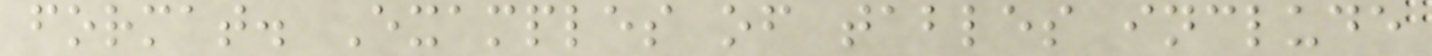format. Examples of tables include
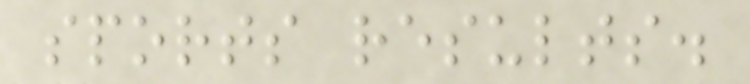sports results.
